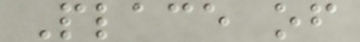Place of
